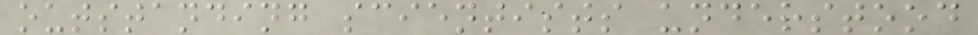outstanding scientists understood
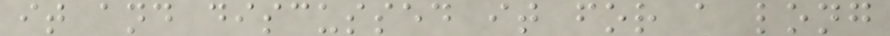it and discussed it for a long
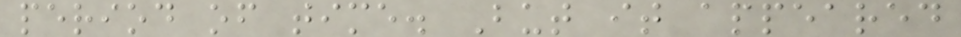period of time. But it appeared
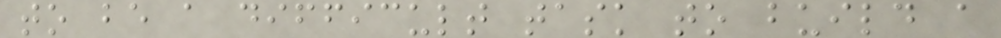to be a difficult task to build a
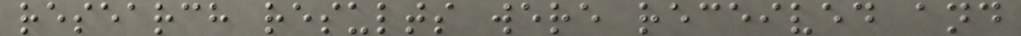research results were received and
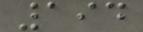194
